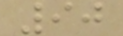90
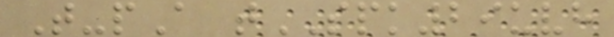T-pA tSPK29uvh
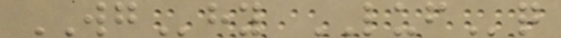WGhy LUFq
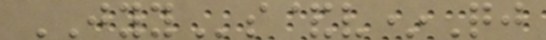JYYs&v*Qj
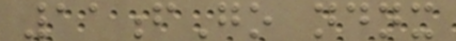11fGo ndnx
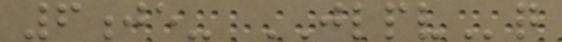6je- JLPVq
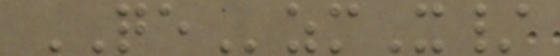QEzmX/
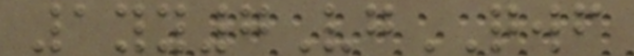1yy7VgQWF
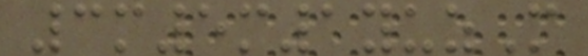3m5m1yuzM
